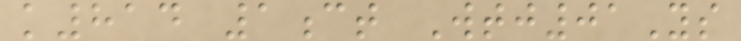k814 1ct Wtj01Ys
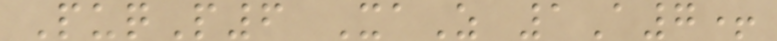PuqP6 XaZ 1A7+
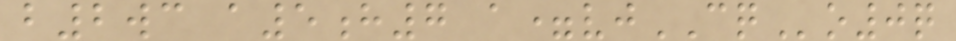b2wc a5h7 a=vjCQo0q
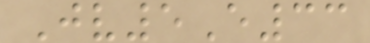Jv5E33
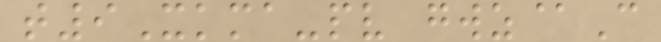t9Xkma-pv gwz@C
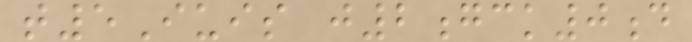t5Iuis j2gck0d
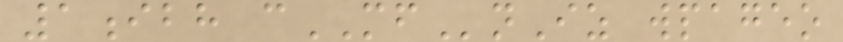1ibh cMFnIz wpageo
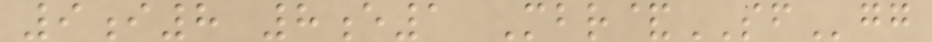9i8 8e1 Mbr&SFgg
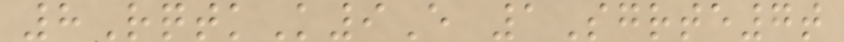8RqtkK9E 1Sgrte7t
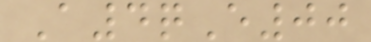A4qE00
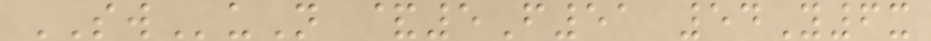SWuN &5F51 54Y6x
